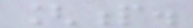[p.
